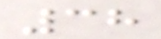38
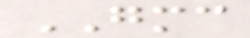GMC
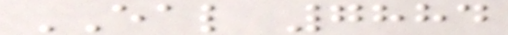EAL 7884
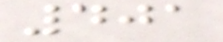401
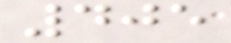405
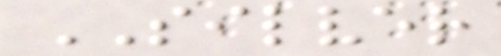SILVER
